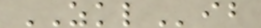ZKLib
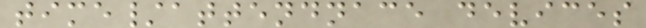time/attendnace devices
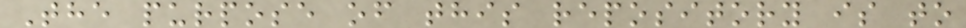The purpose of this repository is to
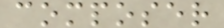composer
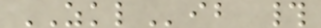ZKLib #
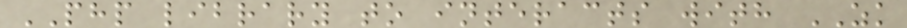PHP library to interacts with ZK
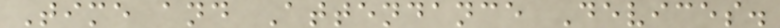Time and Attendance Devices.
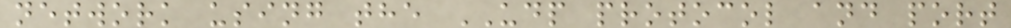network using the UDP protocol and port
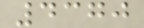4370
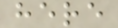here
